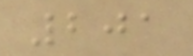201
